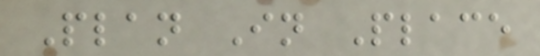Plan In Place
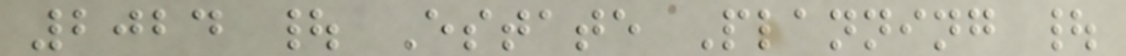2024 | Estate Planning |
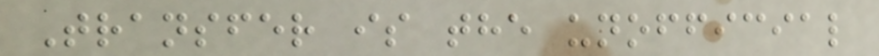Transfer is the unofficial
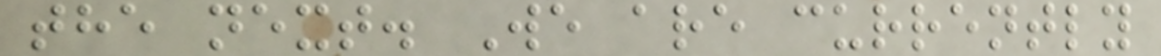the next. We are currently
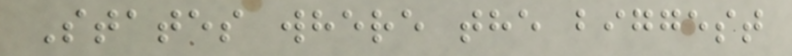States where the biggest
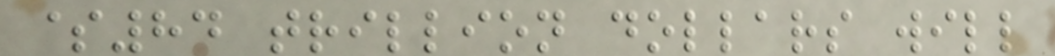$84 trillion dollars will
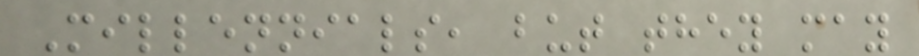Millennials, but they may
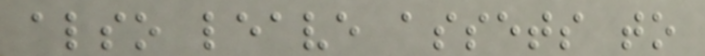also leave assets to
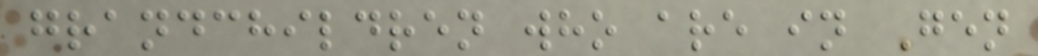grandchildren who are in Gen
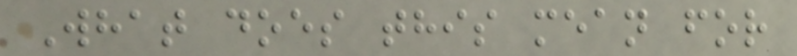What does this mean for
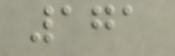171
